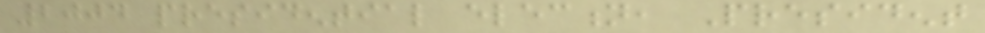2004 presidential election, President
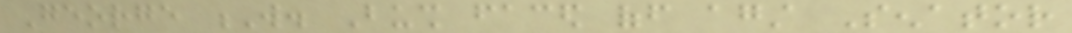George W. Bush faced off against Senator
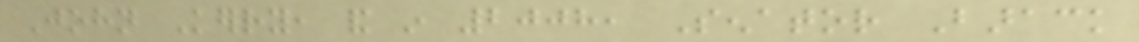John Kerry, and in 2008, Senator Barack
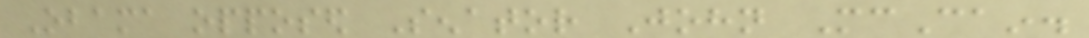Obama opposed Senator John McCain.
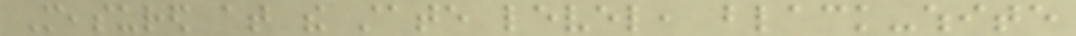Measured at the state level, black-white
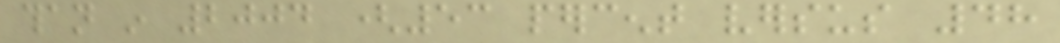than in 2004 (53 percent versus 48
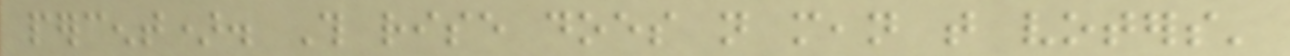percent). This rise does not mean that voters'
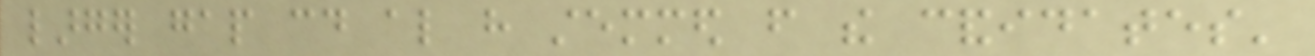larger gap could also have stemmed from the candidates'
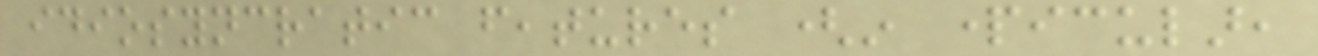idiosyncratic features (in particular,
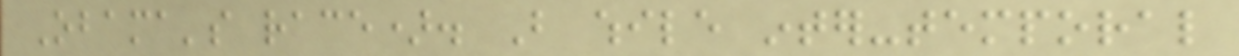Obama's race). But while inter-temporal
